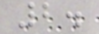2.
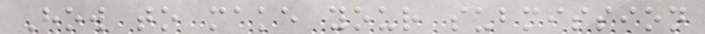How to make your submission
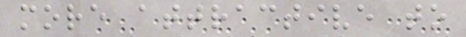more attractive to
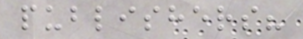publishers?
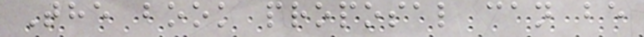The book proposal can be
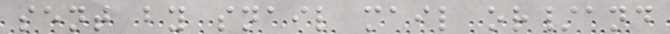sent by snail mail or/and
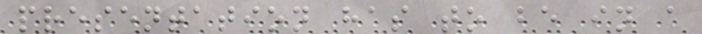presentation has to be in a
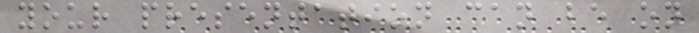your presentation can be on
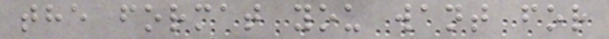the format you want for
